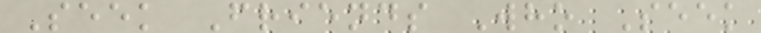Seek Friends Who Seek
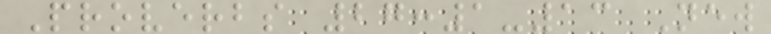Proverbs 27:1-13 New
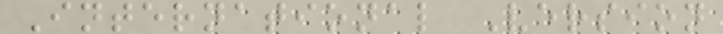International Version
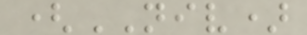(NIV)
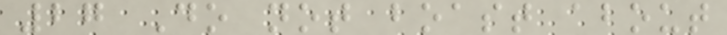27 Do not boast about
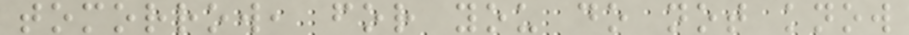tomorrow, for you do not know
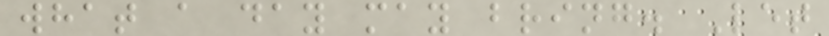what a day may bring. Let
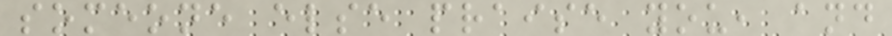someone else praise you, and
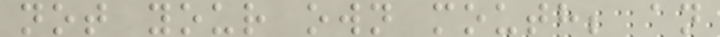not your own mouth; an
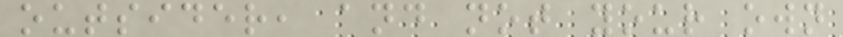outsider, and not your own
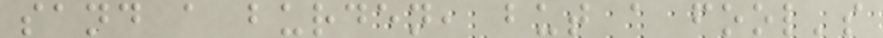sand a burden, but a fool's
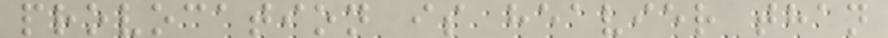provocation is heavier than
